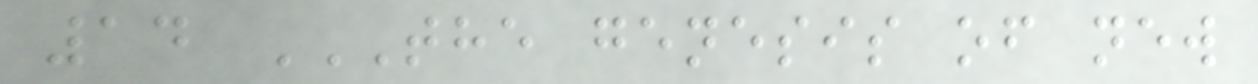14 THE GENESIS OF NEW
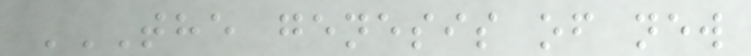THE GENESIS OF NEW
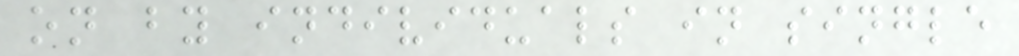on by individuals in single
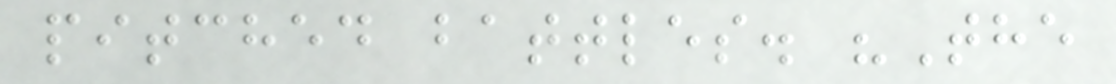pitched battles. "The
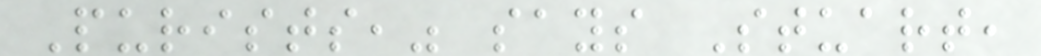Purists," says Stuart,
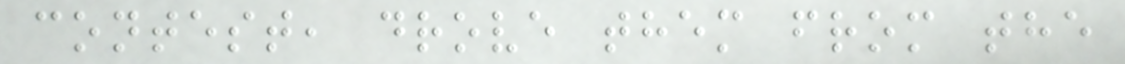contest, drove them from the
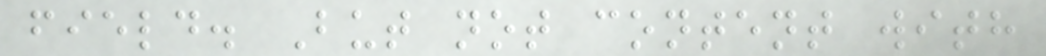field. But not content with
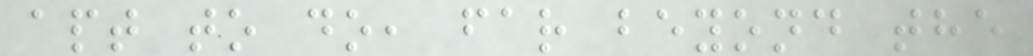apt to do, far beyond the
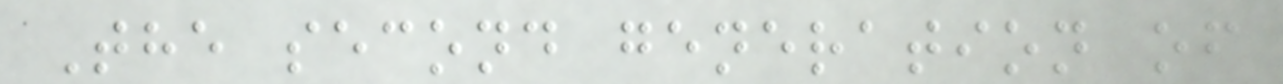The second generation of
